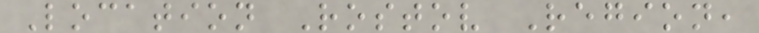Location Rostov Region,
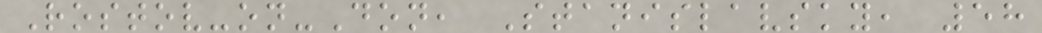Rostov-on-Don, Stanislavsky, 58
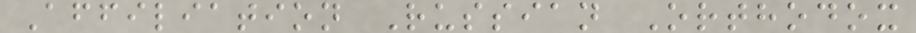Affiliation Russian Orthodox
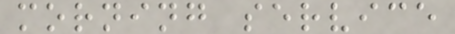morning service
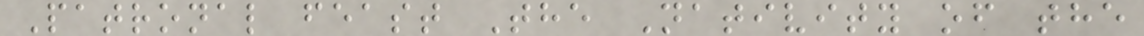Patronal feast The Nativity of the
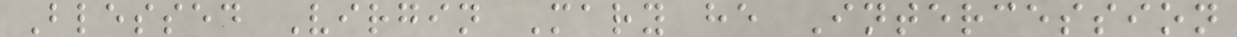Blessed Virgin Mary he Intercession
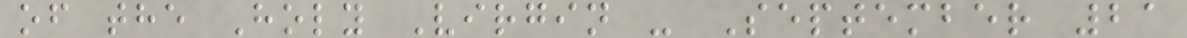of the Holy Virgin - September 21
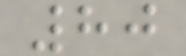80
